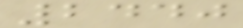2440
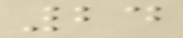24
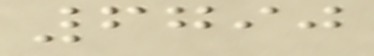6790
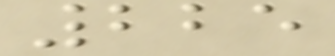225
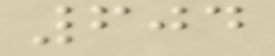604
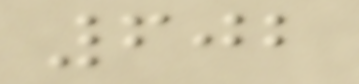602
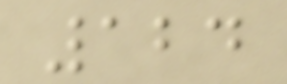124
